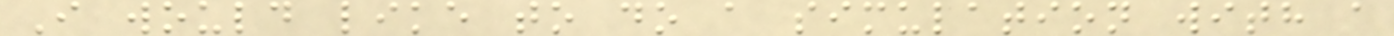I would like to do a simulation with a
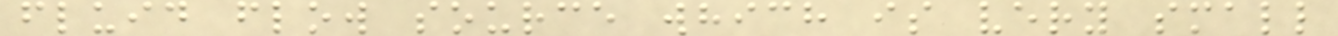fluid flow source which is very small
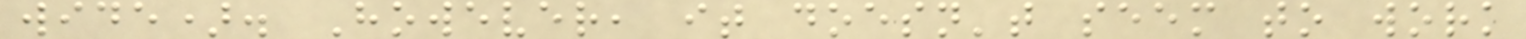wide). However, it doesn't seem to work
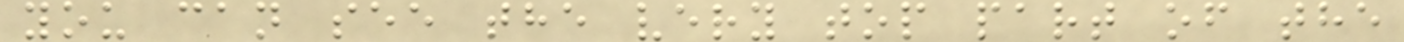you can see the very top part of the
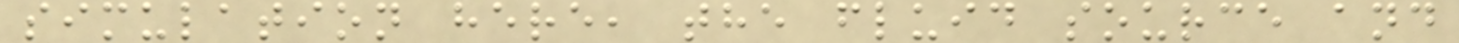simulation here, the fluid source and
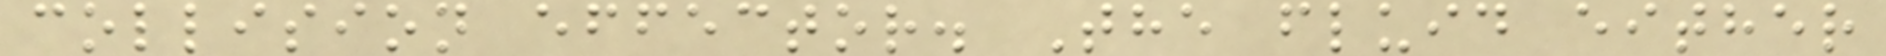collision effector. The fluid either
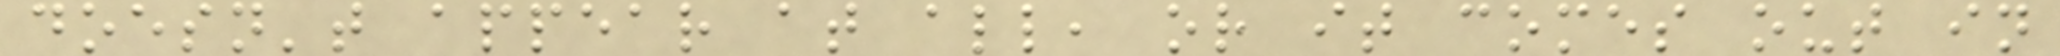doesn't appear at all, or it comes out in
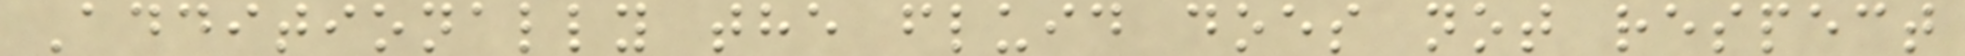Additionally the fluid does not respect
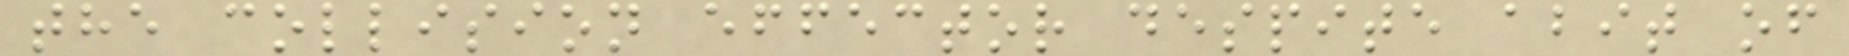the collision effector despite abit of
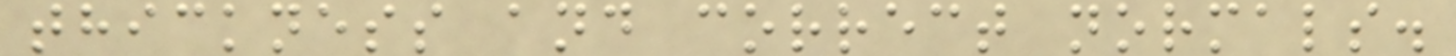thickness and correct normals.
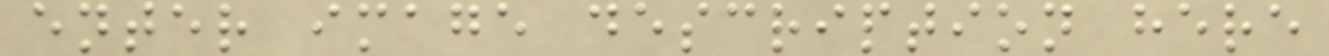enter image description here
